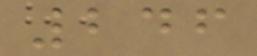246
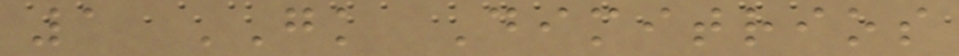1 GK Dimitrios
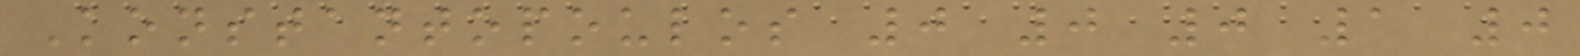Konstantopoulos 0 0 0 1 0
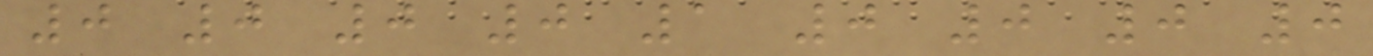0 0 0 0 1 0 0 0 0
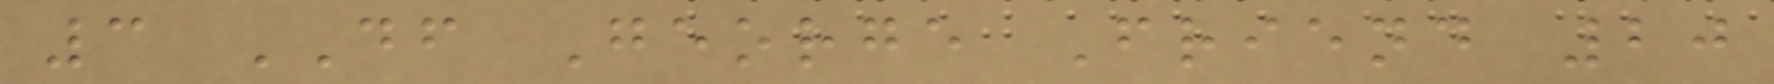3 DF George Friend 20
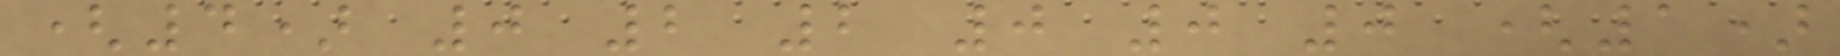(4) 0 2 2 0 0 0 (1)
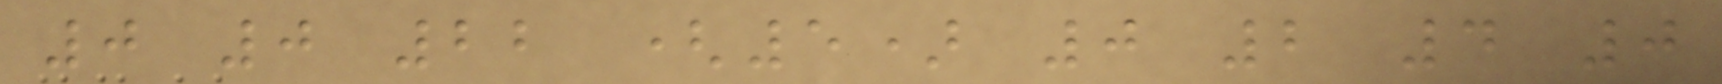0 0 22 (5) 0 2 4 0
